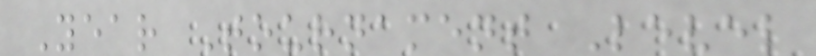Year Tournament Level
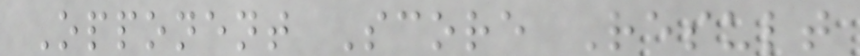Opponent Score Result
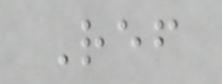Ref
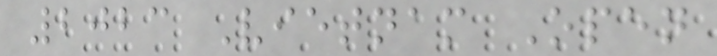2023 Vietnam Open
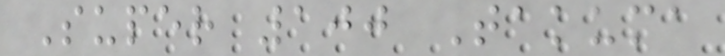Super 100 Takuma
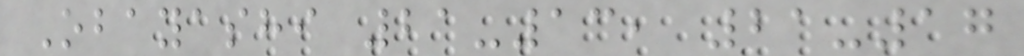Obayashi 21-13, 21-17
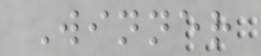Winner
